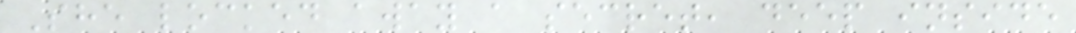She locked away a secret, deep inside
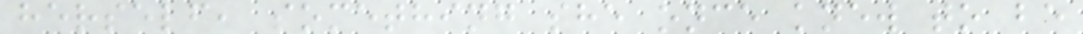herself, something she once knew to be
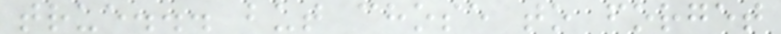true... but chose to forget
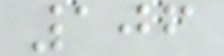106
